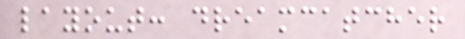layout: dreamcatcher
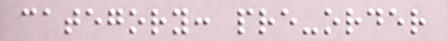category: pre-order
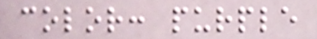color: purple
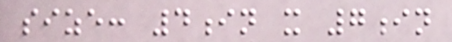size: 4in x 7in
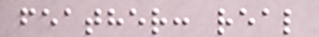feather: real
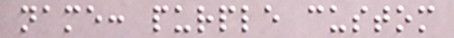name: purple custom
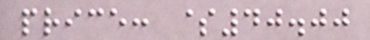price: $40.00
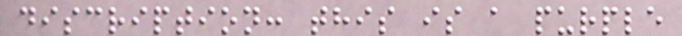discription: this is a purple
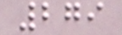279
